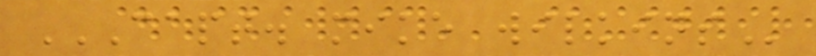CAPT. MIKE WILKINS
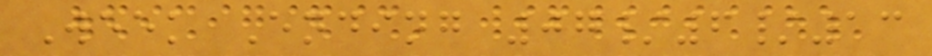Week Ending 07/6/13
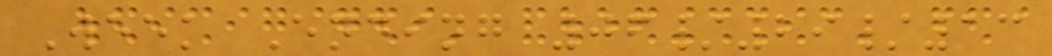Week Ending 06/29/13
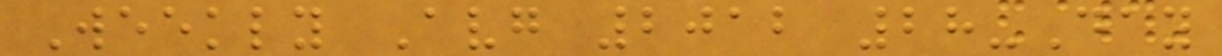Weekly Avg 2012 28-Day
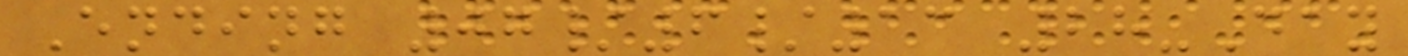Ending 07/6/13 28-Day
